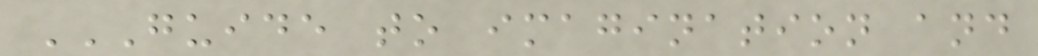GUIDE TO IMAGINATION AND
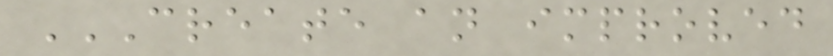CREATE AN IMPROVED
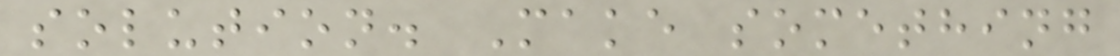solution. Make something
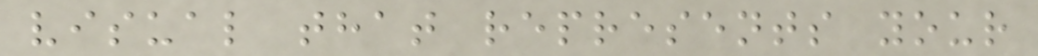visual that represents your
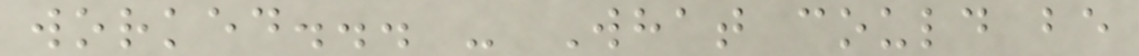worked... - What could be
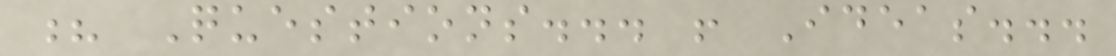? Questions... ! Ideas...
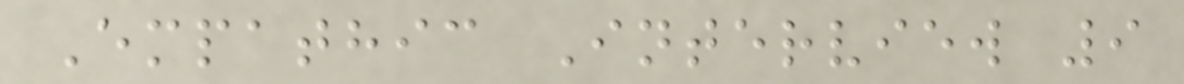Empathic Interview 9
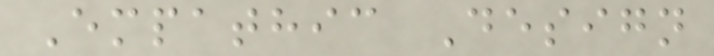Empathic Design
